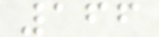166
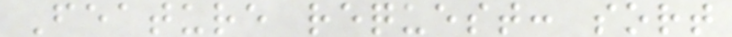Feature request: sort
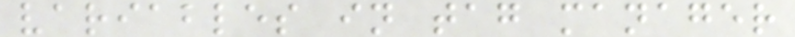variables in tag manager
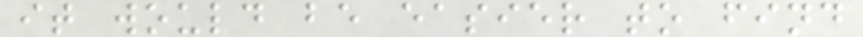it would be easier to find
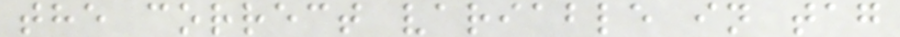the correct variable in tag
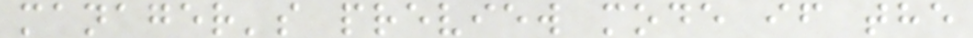manager's preview mode if the
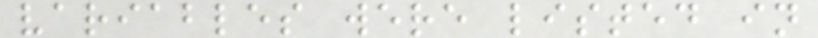variables were listed in
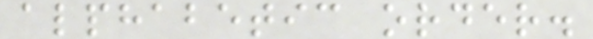alphabetic order.
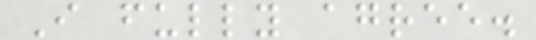I fully agree.
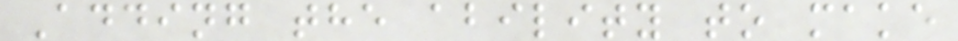Adding the ability to make
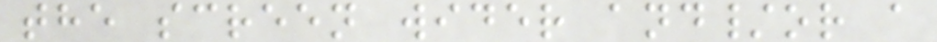the screen wider and/or a
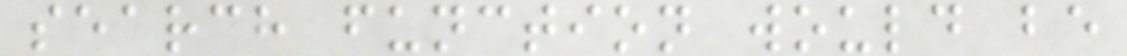search function would be
